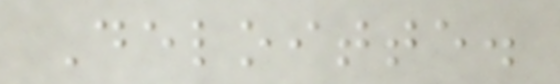Deloitte.
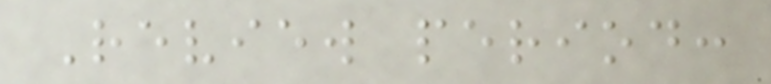Review period:
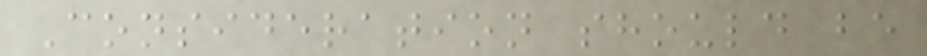Consideration should be
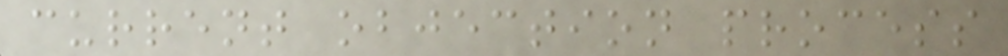current objection process
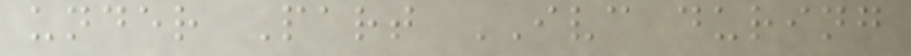under Part IVC during
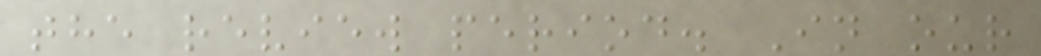the review period. In our
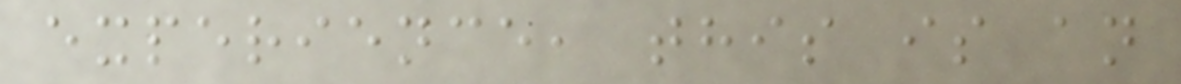experience, this is an
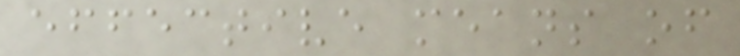effective means of
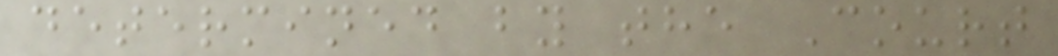determined by the Court
